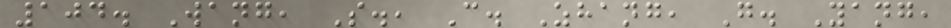104. Wang, S., C. Zhang, G. Yang,
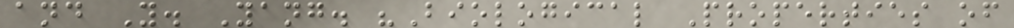and Y. Yang. "Biological Properties of
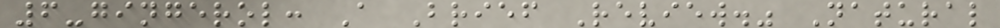6-gingerol: A Brief Review." Natural
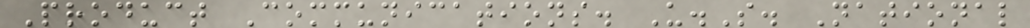Product Communications. U.S. National
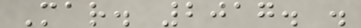Mar. 2017. .
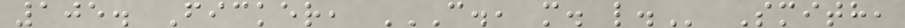105. Ficker, C., M. L. Smith,
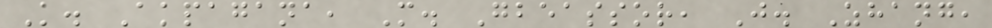K. Akpagana, M. Gbeassor, J. Zhang,
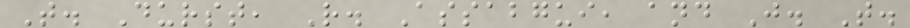T. Durst, R. Assabgui, and J. T.
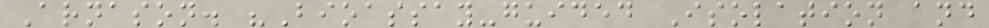Arnason. "Bioassay-guided Isolation and
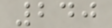240
